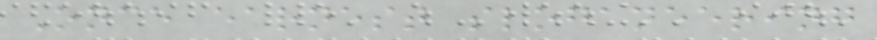Once earnest sloganeering
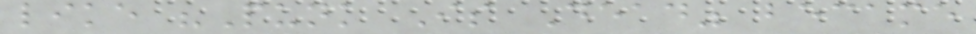like "Punk Is Dead" became
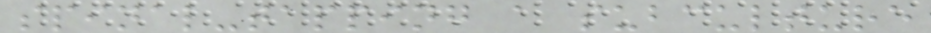spinal-tapping a subculture
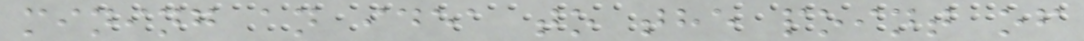mining an idea to the point of
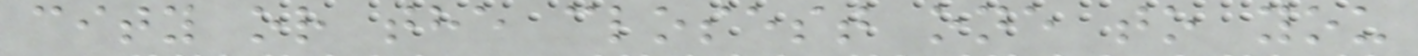city or the closest one to you
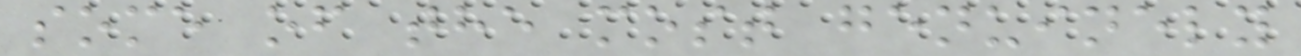some of the most genuinely
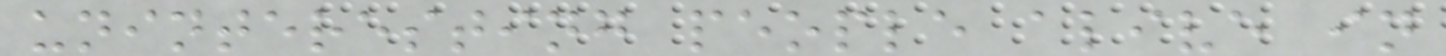uninteresting people alive in
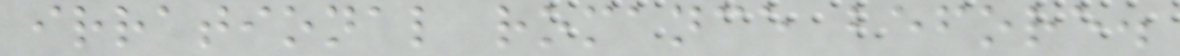irrational romance before.
